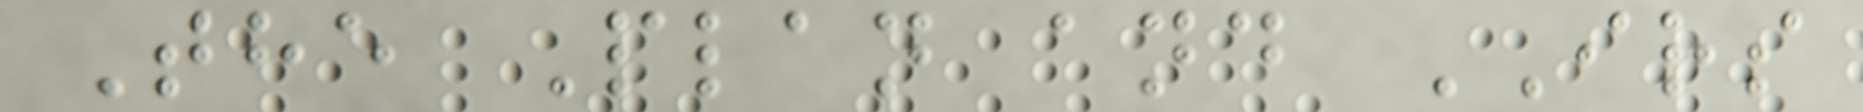The Plan and IRS
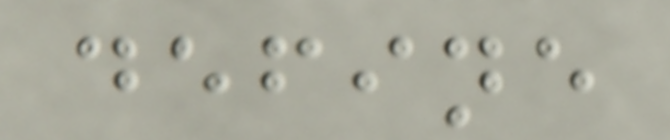define
